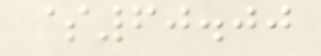$60.00
